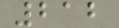212
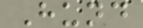Hund
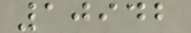10942
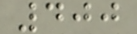400
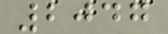2047
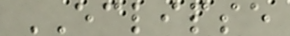ECLIPSE
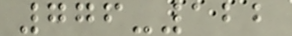776-122
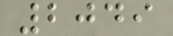2049
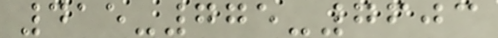415-775-7603
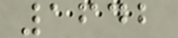1642
